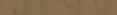293
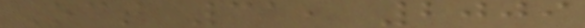Oct 31, 2009
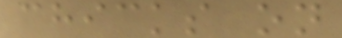chicks on
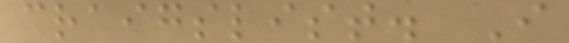craigslist. I
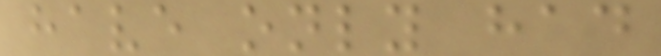have only had
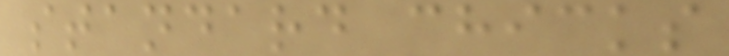standard chicks
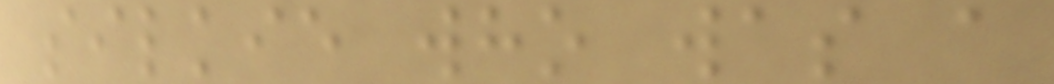silkie who was a
